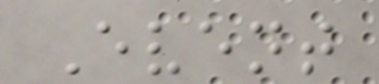Event
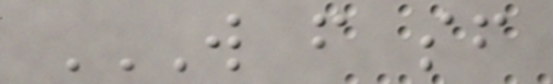W F SF
